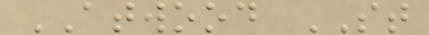ATWOOD ST
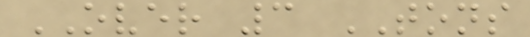OVER 3 TONS
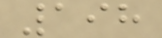198
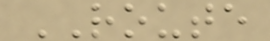ROUTE
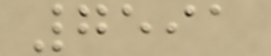7591
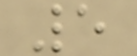5
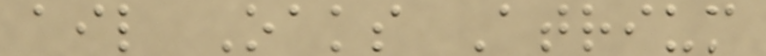ail Oaks Atrium
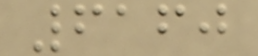6160
